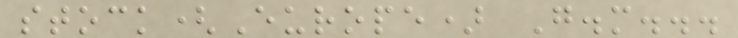stock(Europe) G.m...
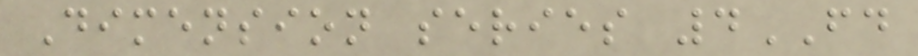Dimension series 4FD
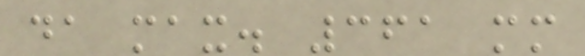da max. 361 mm
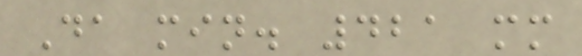Da min. 421 mm
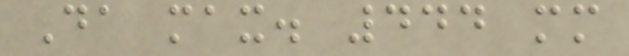Da max. 444 mm
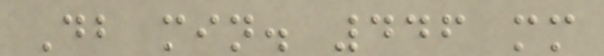Db min. 446 mm
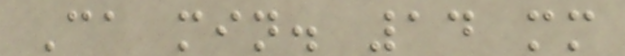Ca min. 14 mm
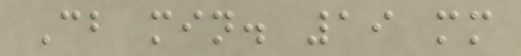Cb min. 19 mm
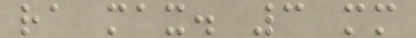ra max. 3 mm
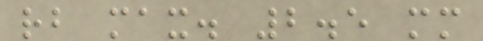rb max. 2.5 mm
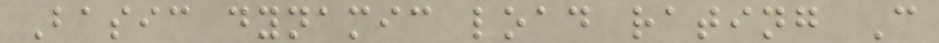Basic dynamic load rating C
